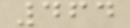464
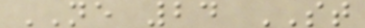NE 24 ST
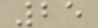25
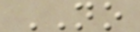NO
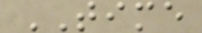TIME
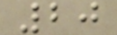20
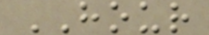HOUR
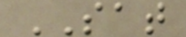SAT
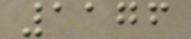1176
